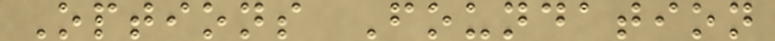Options Foundation
